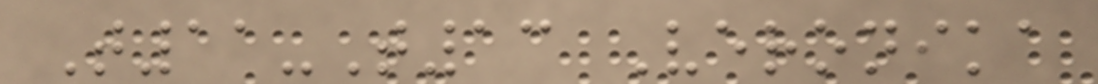T11-T13 Veronika
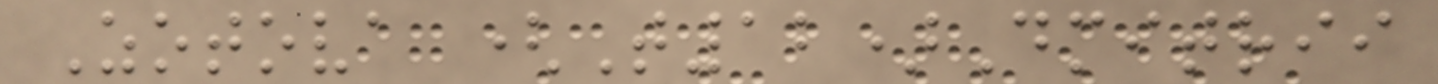Zotova (T12)Dmitrii
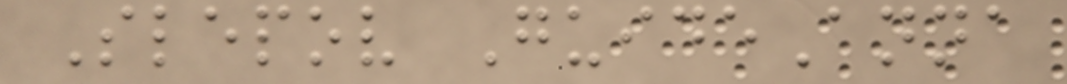Slepov GuideAnna
